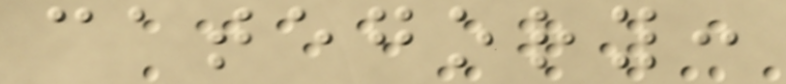category:
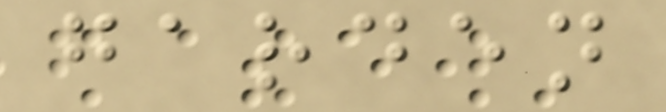garden
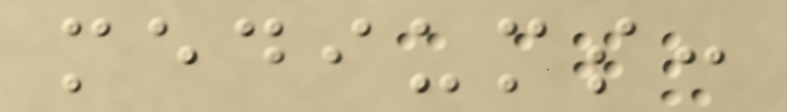mediums:
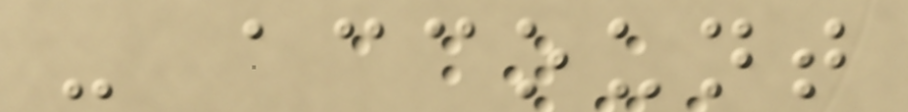- account
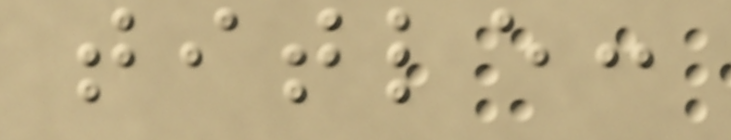title:
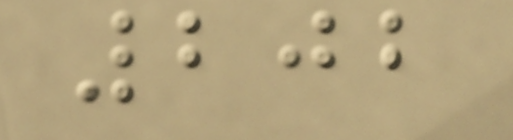202
